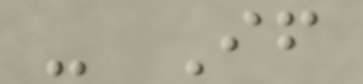- If
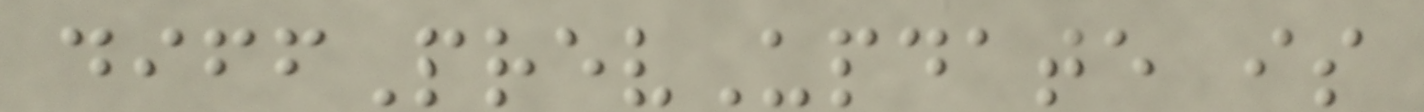diffPrevUpdate is
